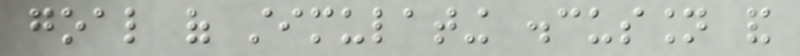goal of stimulating discussion and
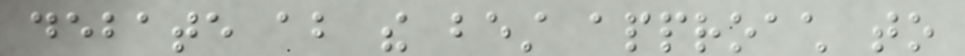debate about the best approach to
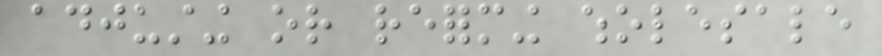adjusting or reforming wholesale
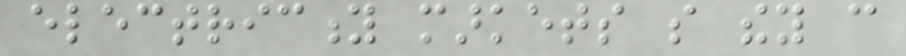electricity markets so they can
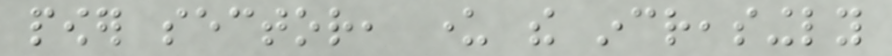power sector, under the increasingly
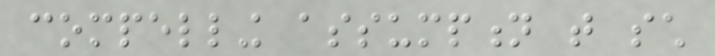compelling assumption that such
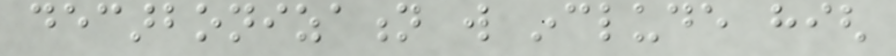decarbonization will include high
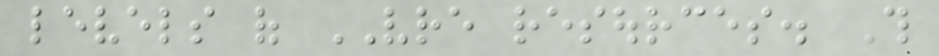levels of VRE resources. This
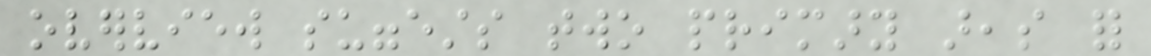overview suggests two primary areas for
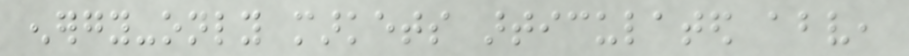energy-only markets articulated above,
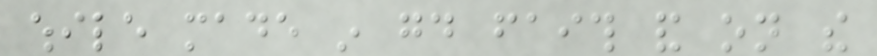while made in good faith and on the
